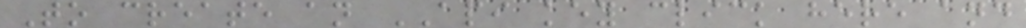To create an API key click here and
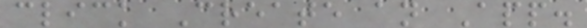click Create an App.
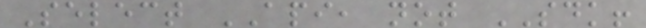Select API, not SDK!
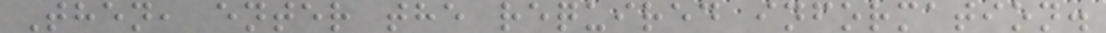Then, enter the required information.
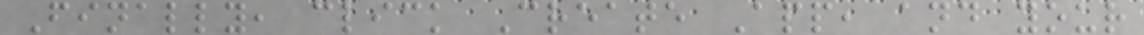Finally, click Create App, and your
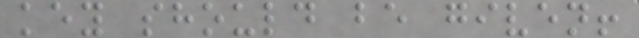key should be given!
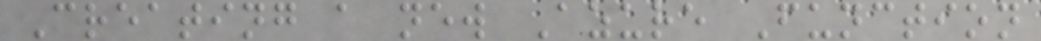Creating a new Azure Function
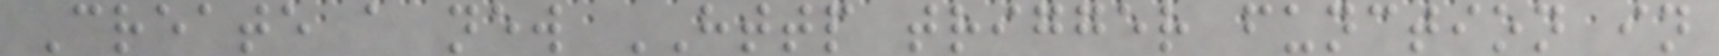Create a new HTTP trigger function in
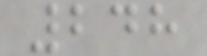248
